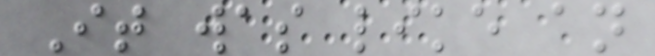It was like an
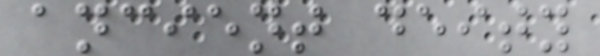ancient deity
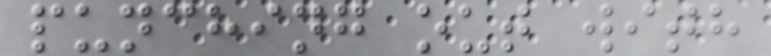punching out with
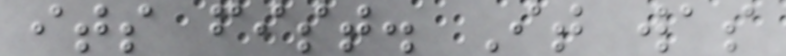its fist. It was
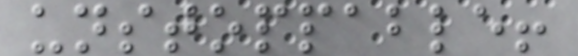unstoppable!
